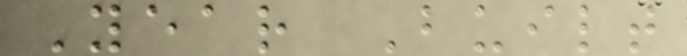Year Built
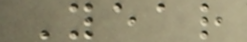Year
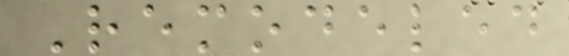Remodeled
